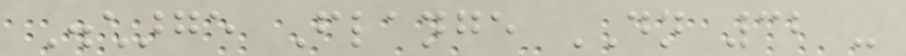Discharge Flange DN 32 -
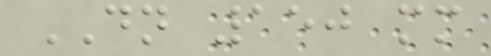DN 150 mm
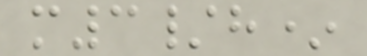m3/h*
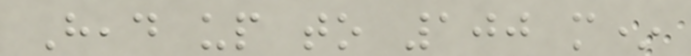Head up to 100 m*
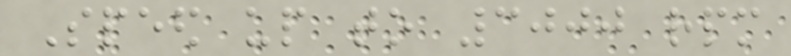Speed up to 3000 rpm
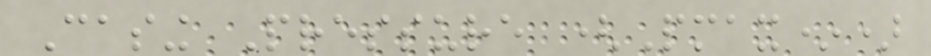Casing Pressure (Pmax*)
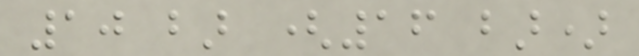10 bar (16 bar)
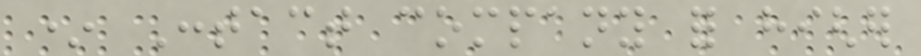* Contact company for higher
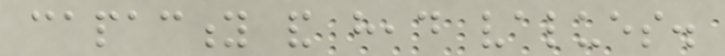capacity and head values.
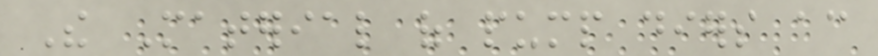The Material of pump diers according
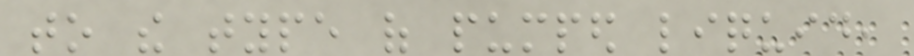to the type of pumped liquid,
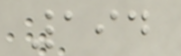194
